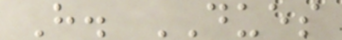H. DUES
